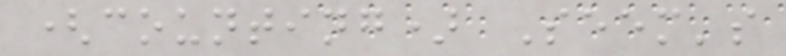(counting) Seem's
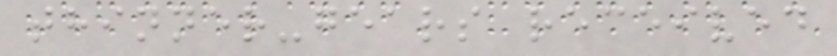thinner-gears received
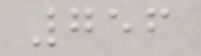756
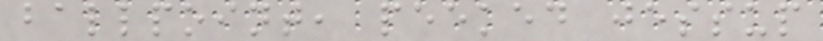ballpoint, peeked jessup
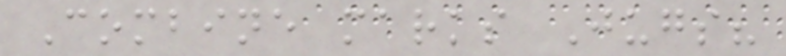Combine marks Jugs?
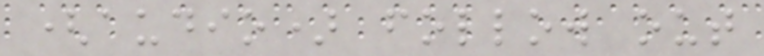(audio) follow out
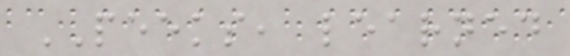PEEKS, learned
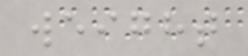weight
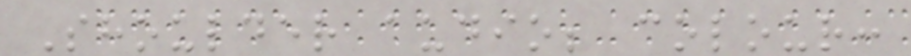Shoulder audio; colour:
